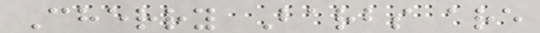Cherry Barbs are
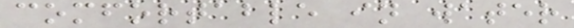comfortable in water
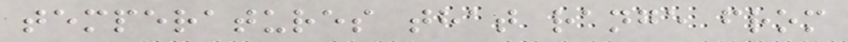temperatures that range from
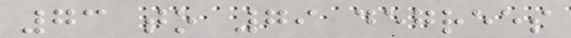73 to 79 degrees
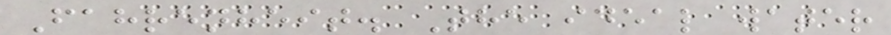Fahrenheit. The ideal water
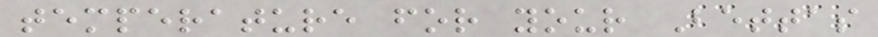temperature for your Bettas
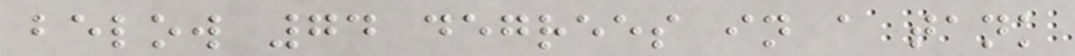below 74 degrees in a tank
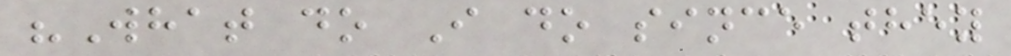"What do I do since they
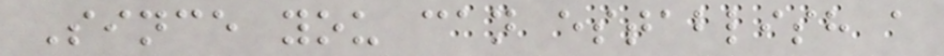Since you can establish a
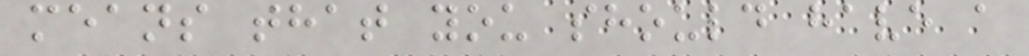means that you should have a
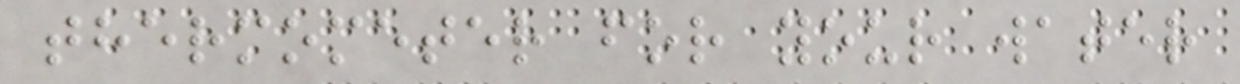thermometer for your water
